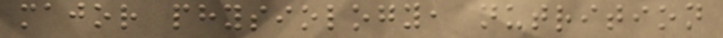major physiology, nutrition
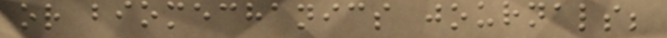or biomechanics journals;
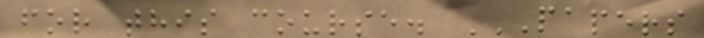for this course. PAPERS
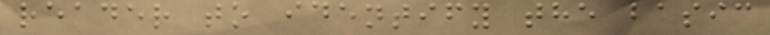reader to identify the basic
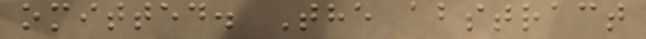omitted. The abstract
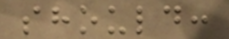should:
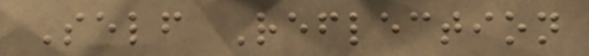Self Reflection
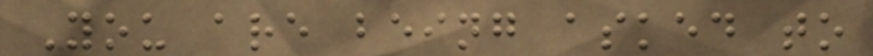You are being asked to
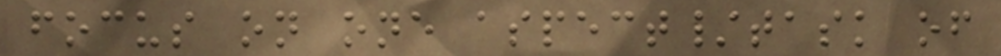focus on one aspect/task of
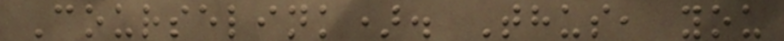Courselink). Thus, you
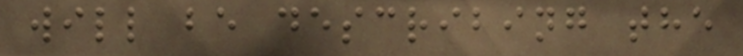will be describing the
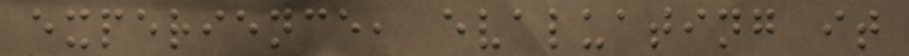experience, evaluating it
